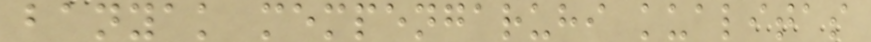banyak mempengaruhi kualitas
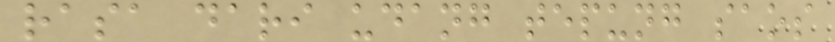rasa dari udang tepung saos
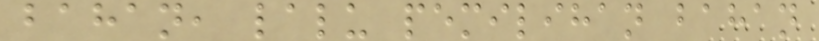bahan, lalu pemilihan bahan
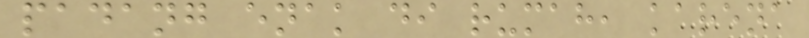padang enak di rumah, karena
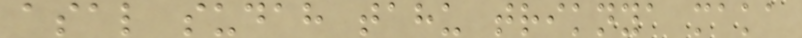asal sudah tahu triknya maka
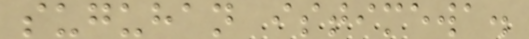suguhan istimewa.
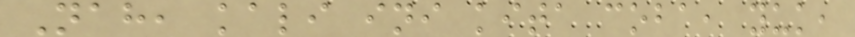Nah, kali ini kita coba, yuk,
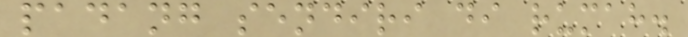padang sendiri di rumah.
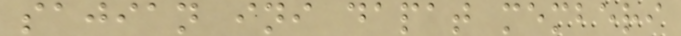sajian ini dapat memberi
